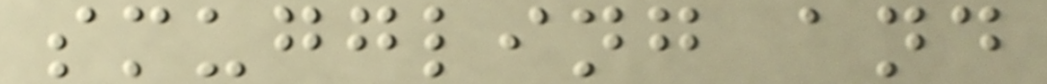smuggling and
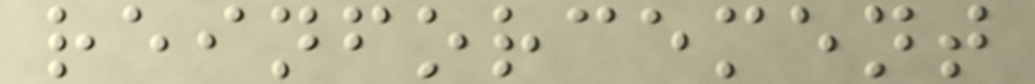reinforcement
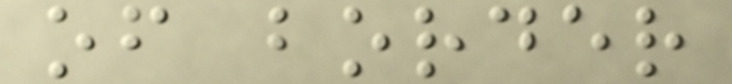of border
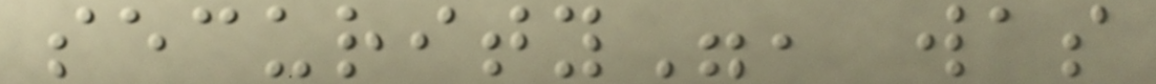security", was
